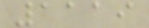1119
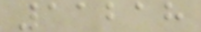11218
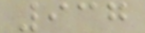937
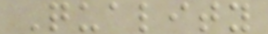Quality
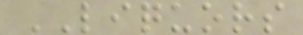LIQUORS
